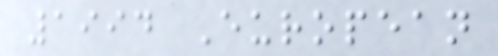1994 European
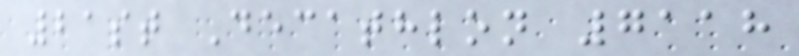21st Decathlon 7118
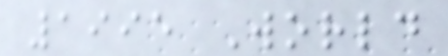1995 World
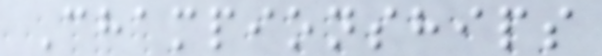Championships
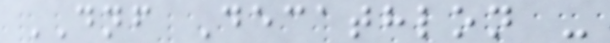DNF Decathlon -
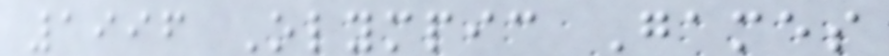1996 Olympic Games
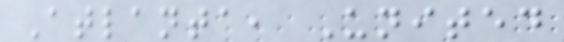Atlanta, United
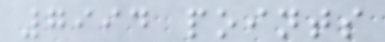7994 points
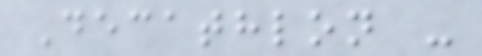Decathlon -
